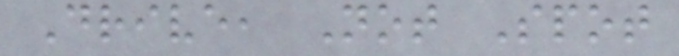Drive, Not Spot
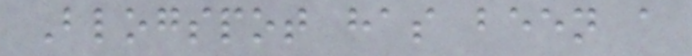Blogspot has been a
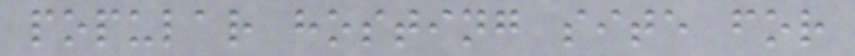popular hosting site for
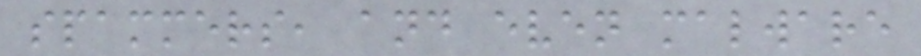spammers, and even malware
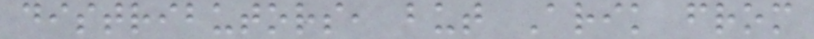distributors, but Arik from
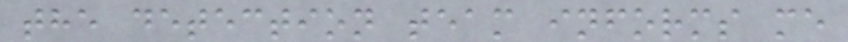the detection team informs me
